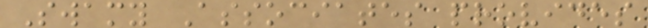Swamy Associates provides
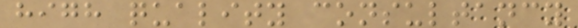high quality consultancy
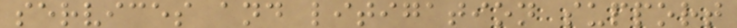services and litigation support
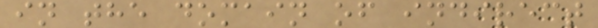in the domain of indirect
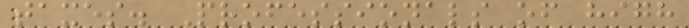taxes. Professionals of high
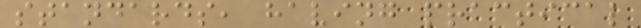standards, having practical
